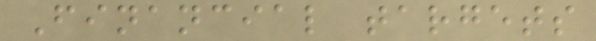Financial targets
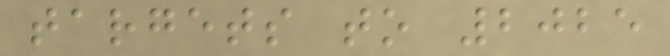targets to 2025
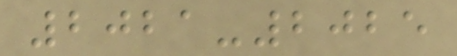2021-2025
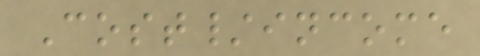Cost/income
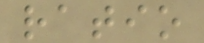ratio
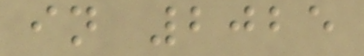in 2025
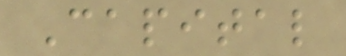Capital
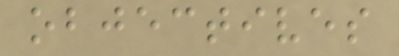objectives
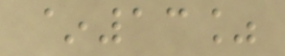~13%
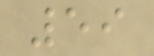59
